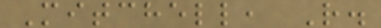Mitchell, R.
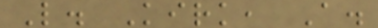L. Kirk, A.
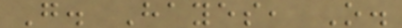G. Hayes, O.
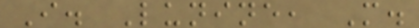I. Lunine, M.
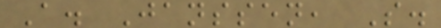A. Janssen, S.
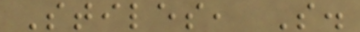Stiles, S.
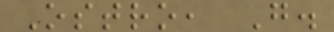Ostro, G.
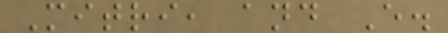Mitri, and E.
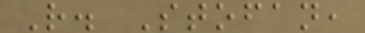R. Stofan,
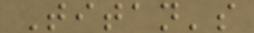Titan's
